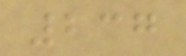237
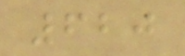620
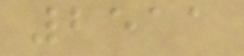2511
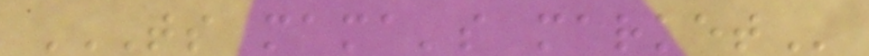TS MAMA'S MARKET
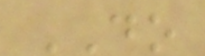DO
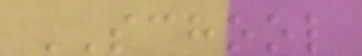SCHOOL
